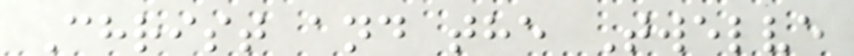Christ and the Twelve
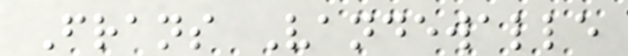Frans Vandewalle
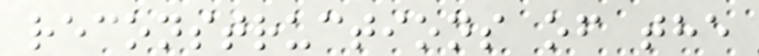reconstructions of the
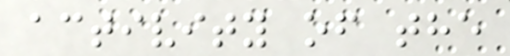activity of the
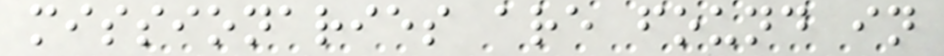missionaries are found in
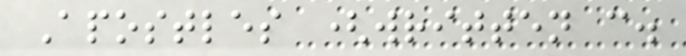Apostles (written c.
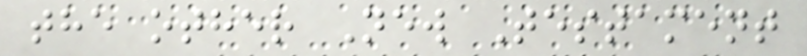the other New Testament
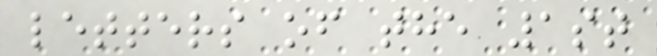letters of the 1st
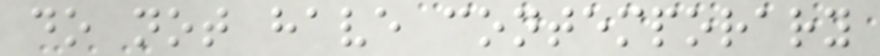do not have contemporary
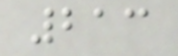213
